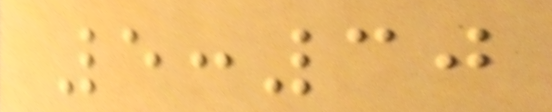5:30
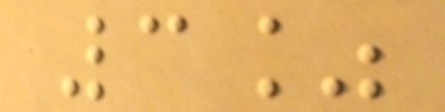3%
